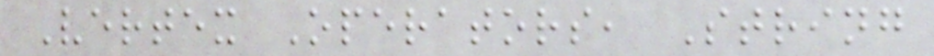Vertex Operators, String
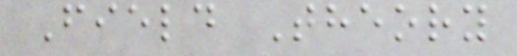Field Theory
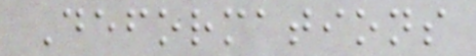Deformations
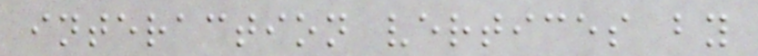interaction vertices by
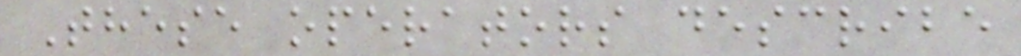These operators describe
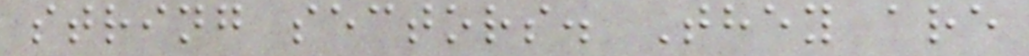string sectors. They are
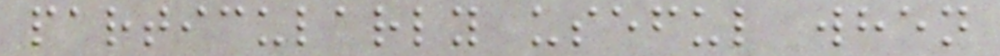particularly useful when
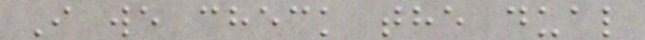I we check the dual
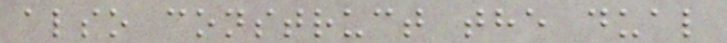also construct the dual
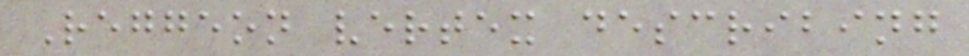Reggeon vertex describing
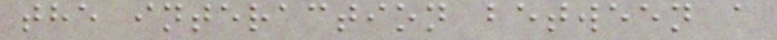the interaction between a
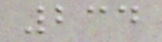234
